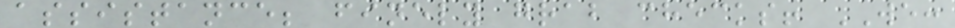assistance; finely grab checks! WE:
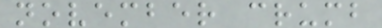november crumb
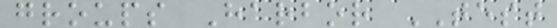groups Harbor TEST
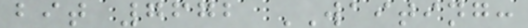bit 7672 WAITING:
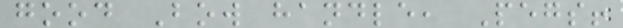good Bow handle, Pegs!
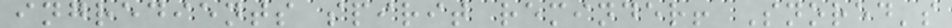ingredients spirit reminder! Snored's
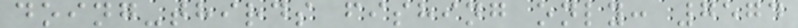doing-thirds fishing only: 7574
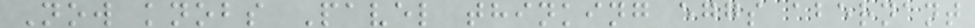Now knobs Pavel thinking eggs abernant
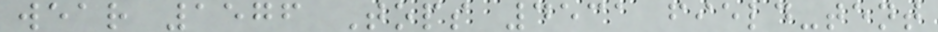wear 1576 Tops 4531 field-tent
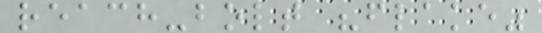reach-bolt "flake"
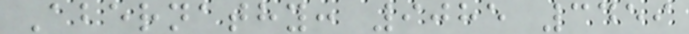Abernathy: 9085 3459
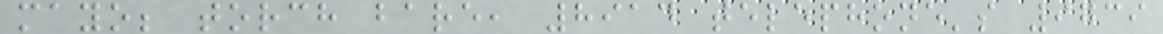mayo; torch bare, 8914 telephone's 9739
